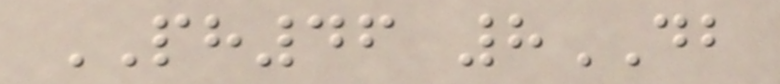PH46 8DB
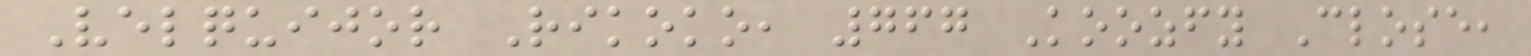Velquijor Rikoko, 767 Koozfy Close,
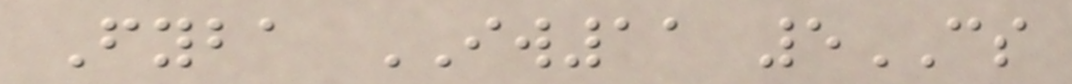Fyba IW11 5CS
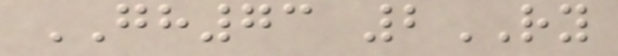GH73 2RY
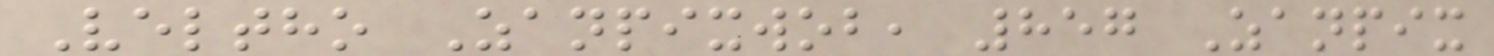Veltho Zanpixwob, 857 Zanpix
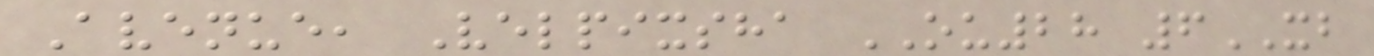Avenue, Velpixsha OU28 6XB
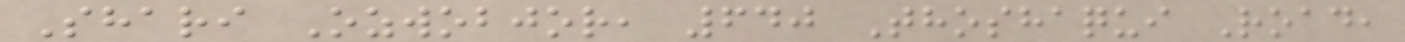Shari Ozwobjor, 640 Thoshaqui Road,
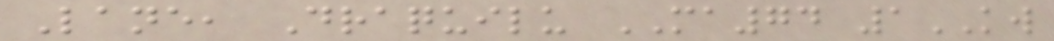Lane, Draquilu MA74 1KW
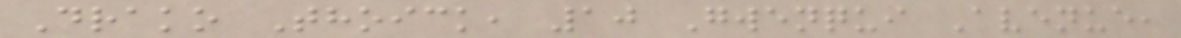Drako Thoick, 10 Gwenqui Avenue,
